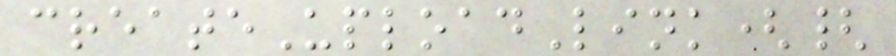createUploadLink({
